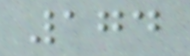174
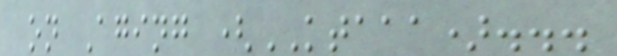on Aging (KTAAA)...
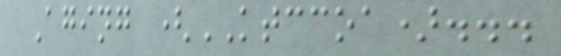Aging (KTCCOA)...
